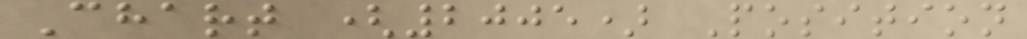Chart (2005) Position
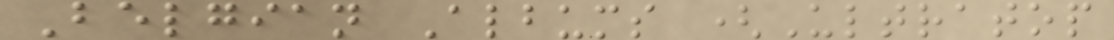Belgian Albums (Ultratop
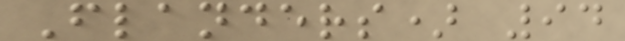Flanders) 94
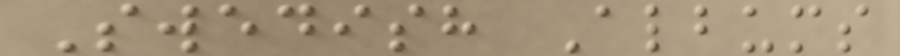Swedish Albums
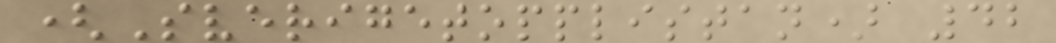(Sverigetopplistan) 42
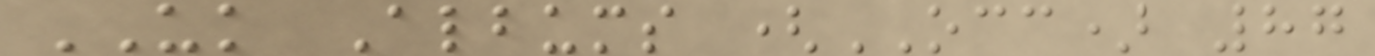UK Albums (OCC) 87
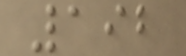192
